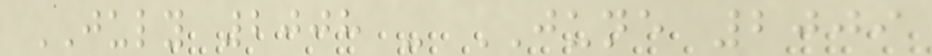JULY 2008 - JUNE 2009
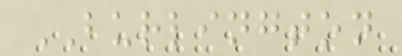BURLINGTON
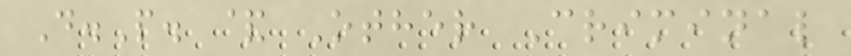D.P. & Other Criminal
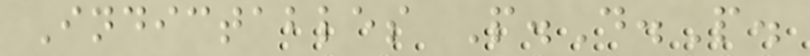Indictables P.D.P.
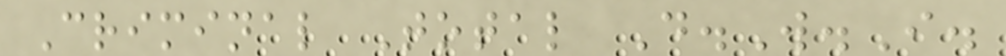Criminal Total D.W.I.
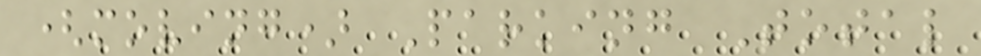(moving) Parking Total
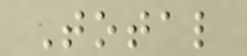Total
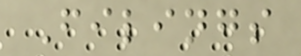Filings
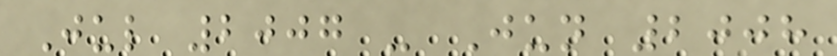Jul 2007 - Jun 2008
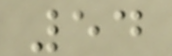54
